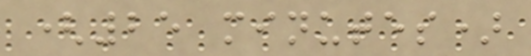(25 minutes)
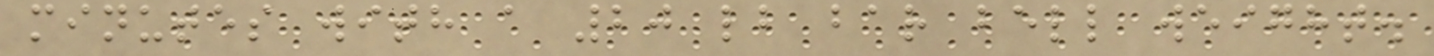minutes with a 20 lb bar bell weight.
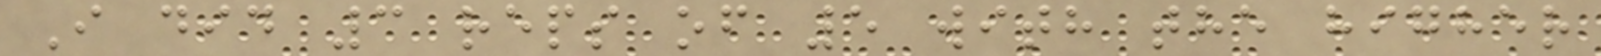I did 3 reps of 5 with the higher
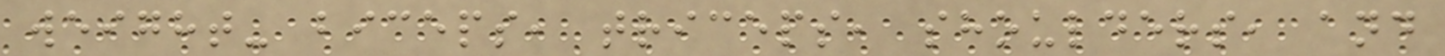weight- biceps, triceps, shoulders, and
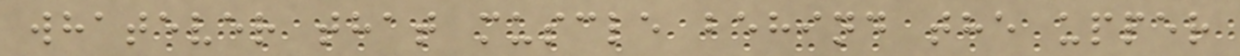whatever that muscle behind the upper
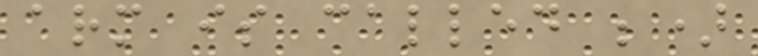arm is called ;)
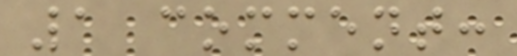1 comment:
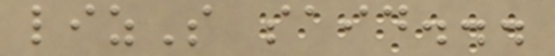lizS said...
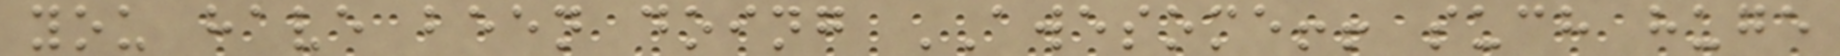you have been doing AWESOME!! such huge
